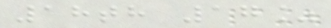18th 17%
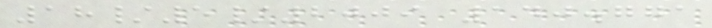18/5/2009 140.771
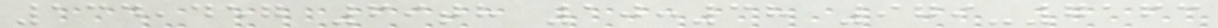134,457 69th 10:38 979-7163
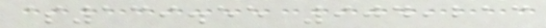$139.55 904,213
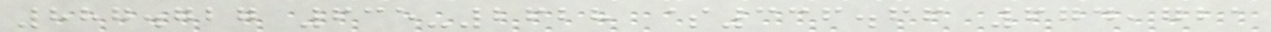887.727 635-2628 $336.66 674,721
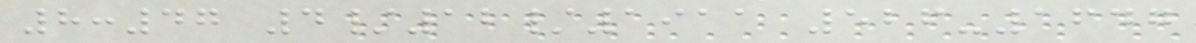8:47 4/12/1911 526-1647
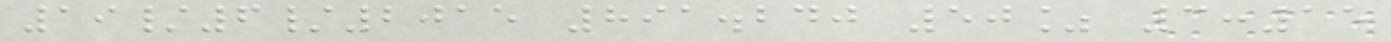19/6/2015 891.240 50% 3:15
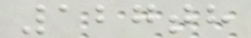127th
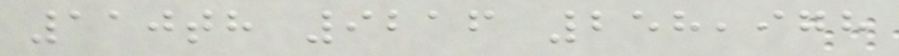110th 9216 258,978
